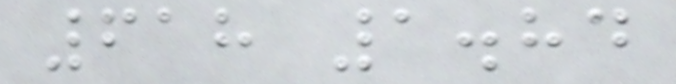618 1.84
